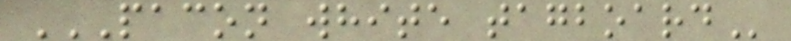PACON WHITE TAGBOARD
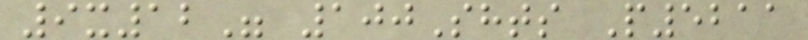9x12" 100Shts P5211
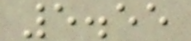5.55
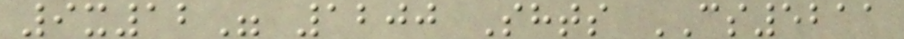9x12" 1200 Shts CS5211
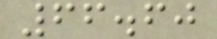66.60
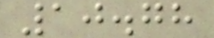10.78
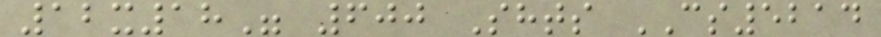12x18" 600 Shts CS5214
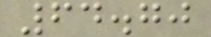64.70
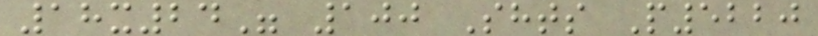18x24" 100 Shts P5220
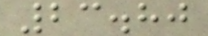23.80
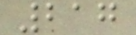217
